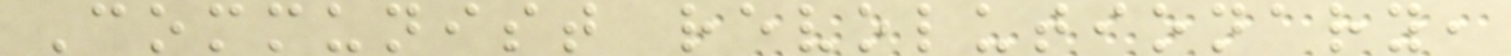Communist revolutionary,
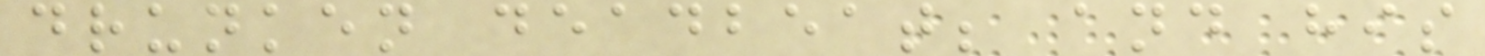drunken deadbeat; and his
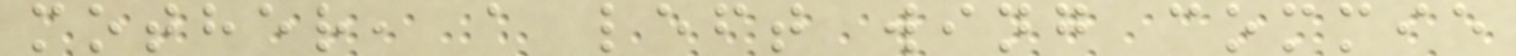mother, a left wing commie
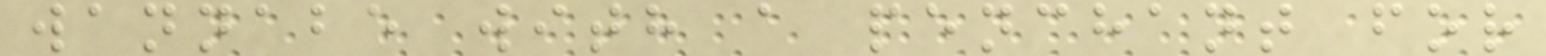wannabe with a penchant for
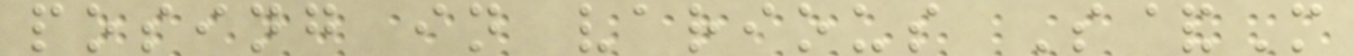posing in various S&M
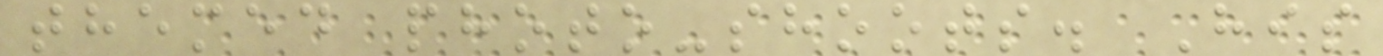themed photo-shoots. His
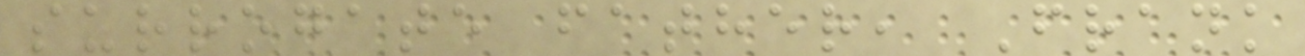surrogate father, Frank
